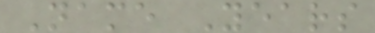Name Years
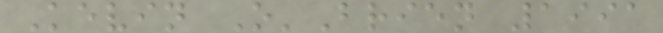Kevin O'Brien 1991
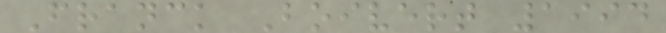Franck Boivert 1994
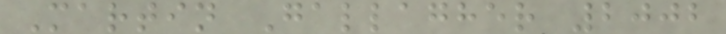Martin Gallagher 2002
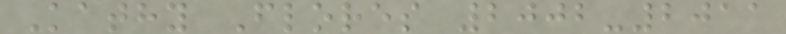Kathy Flores 2002-2011
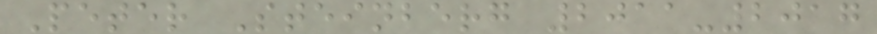Peter Steinberg 2011-2017
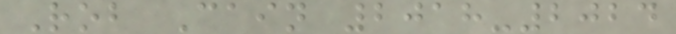Rob Cain 2018-2024
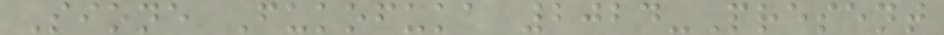Sione Fukofuka 2024-Present
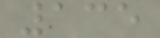135
